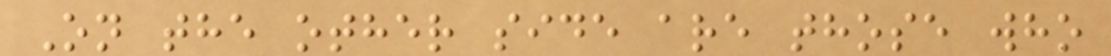On the other side are those who
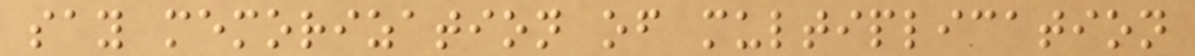say memorization of multiplication
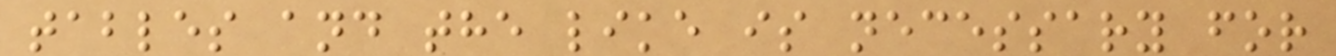tables and the like is necessary for
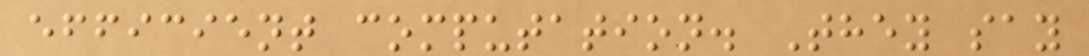efficient computation. They say
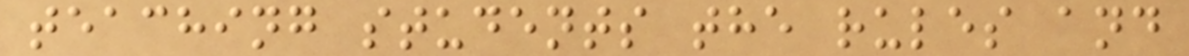teaching students the rules and
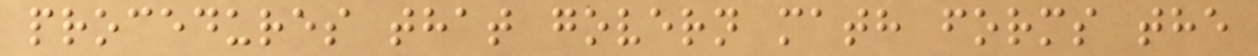procedures that govern math forms the
